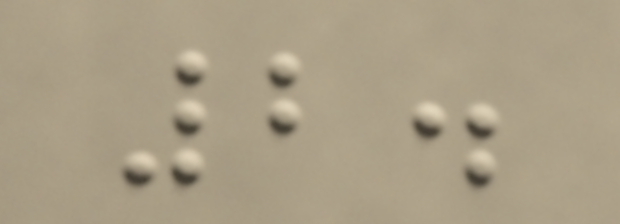2.
